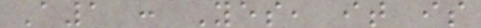A1 : Yes, it is
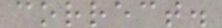correct.
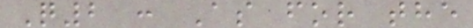Q2 : As for the
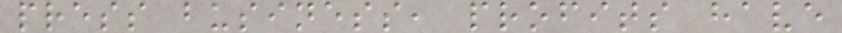press business, profits have
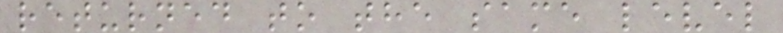returned to the same level
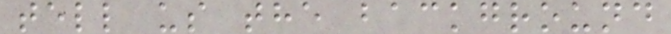tell us the background
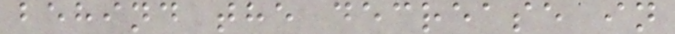behind the decrease in
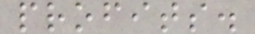profits.
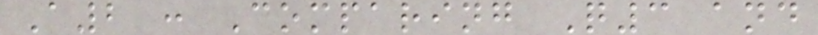A2 : Comparing Q3 and
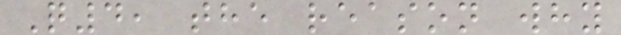Q4, the reason why
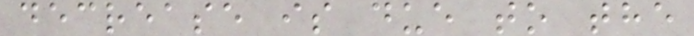decrease is due to the
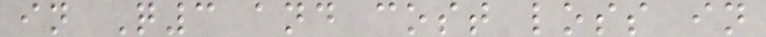in Q3 and cost loss in
